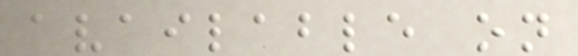available on
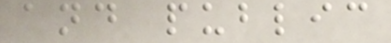and public
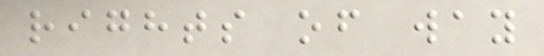rights of way
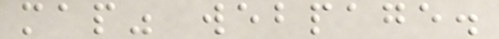map" webpage.
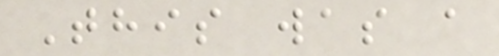This was a
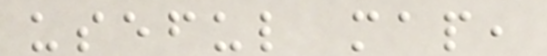useful map,
